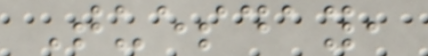Tuesday,
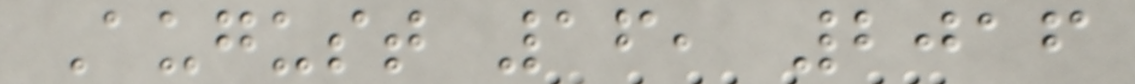August 16, 2016
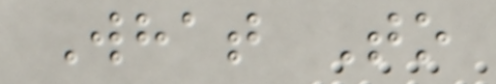What To
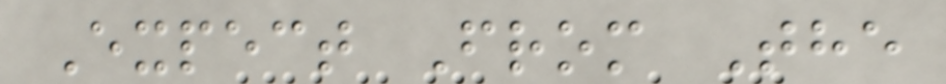Expect From The
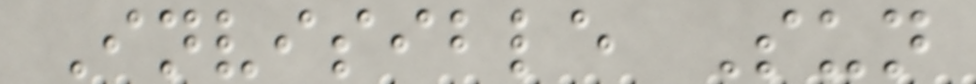Invisible Sun
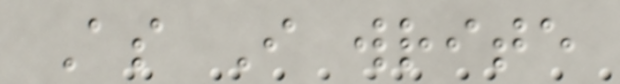As I write
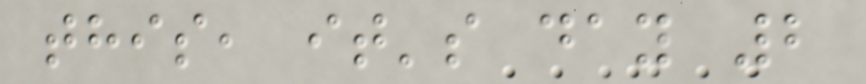this, it's day 2
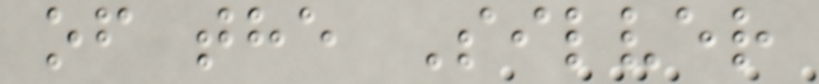of the Silver
